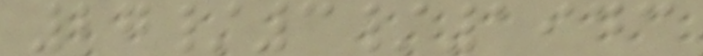27/3/1943
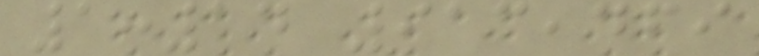1:14 913,469
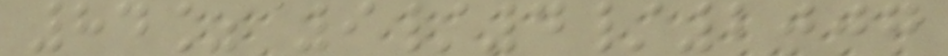84% 9/4/2007
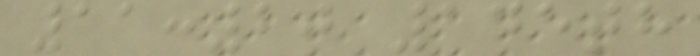11:20 145th
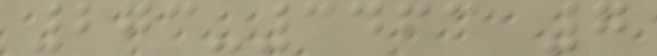273-3463 7
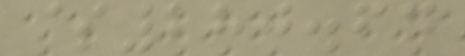$280.64
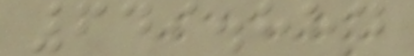649.884
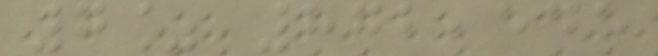7% 872,545
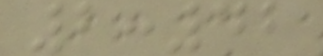2:42
